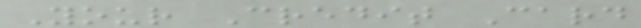Your Credit Card
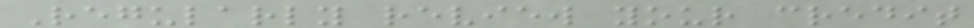Regularly review your credit
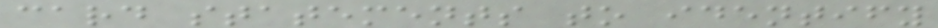card statements to identify
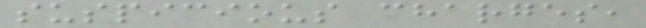suspicious charges,
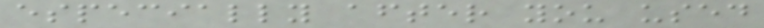especially after you used
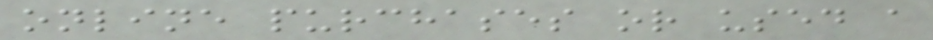online purchases or used a
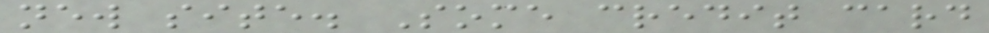new site. Some credit card
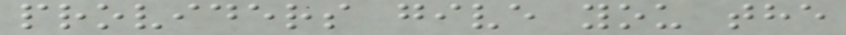providers give you the
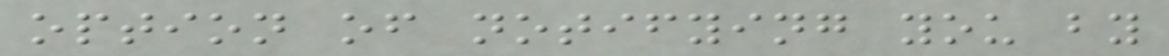option of notifying you by
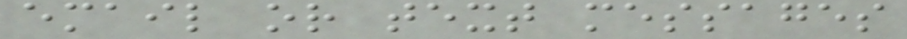email or text messages
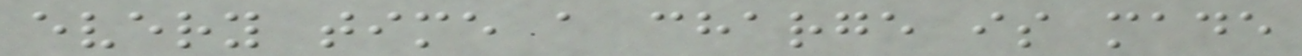every time a charge is made
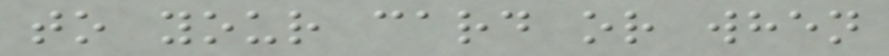to your card or when
